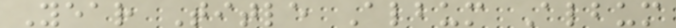Year Title Album Album
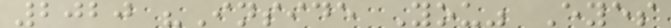2020 "Inside You" Eyes
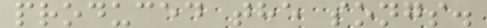produced the songs.
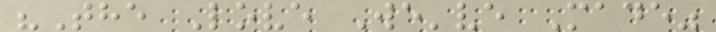"The Love We've Made"
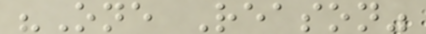"One Reason"
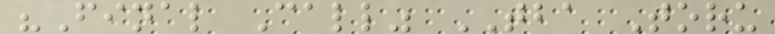"Final Call" TBA Toru
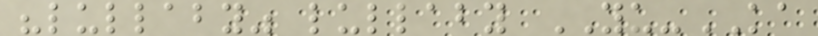"lullaby" lullaby YU-KA
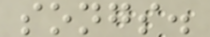songs.
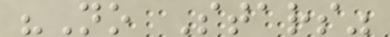"No Stars"
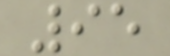95
